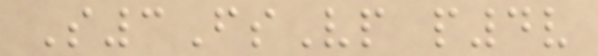S3FsVp p4v
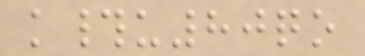k#u80qo
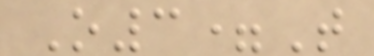O3=T
